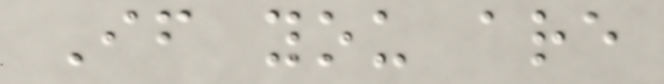If you are
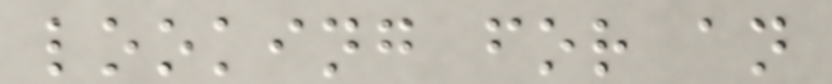looking for an
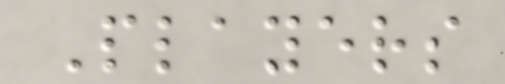Players
